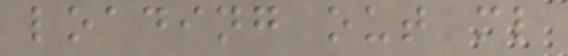loading out ml
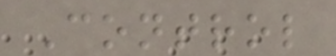Control
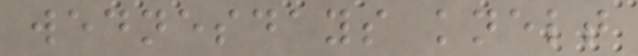wednesdays knelt
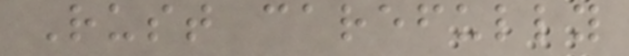Rust carefully
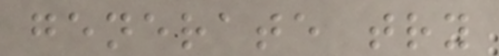generate try
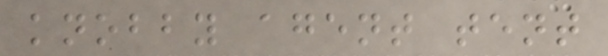knobby agent tent
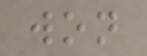won
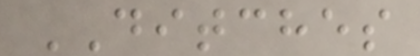DITCHES
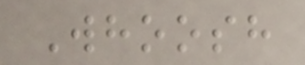Whoosh
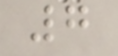7
